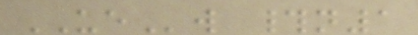UEw #n1
